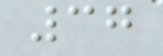37
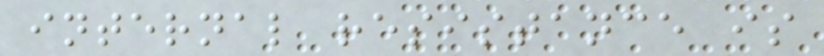internal resistance is
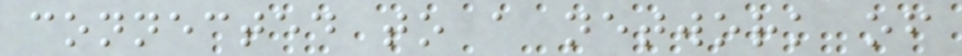connected to a network of
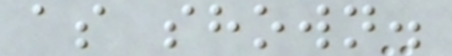as shown.
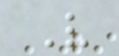V
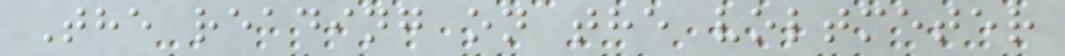The reading on the voltmeter
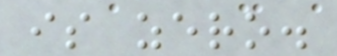is zero.
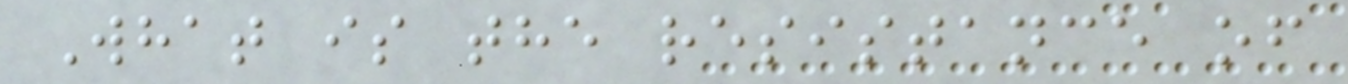What is the resistance of
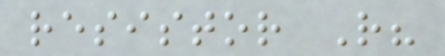resistor R?
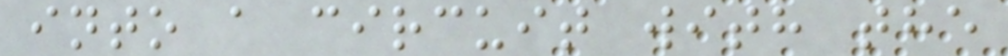into a circuit with the
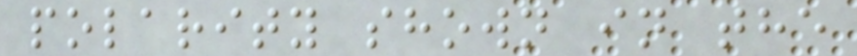polarity shown in the
